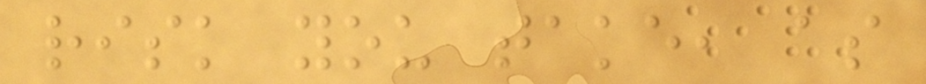risk you take, as
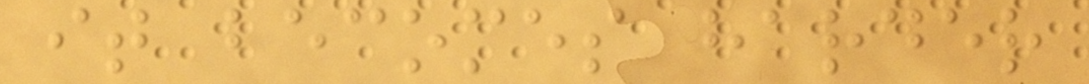it becomes harder
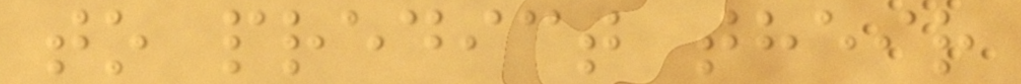to predict their
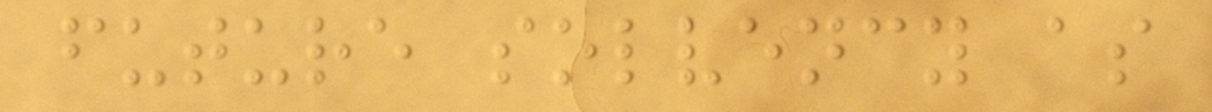future solvency as
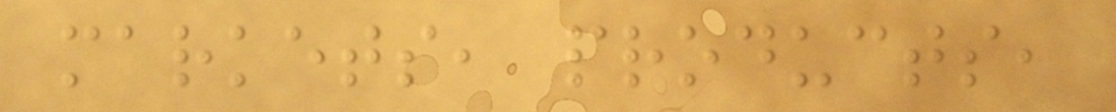markets, products,
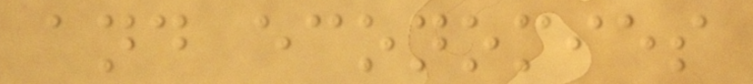and economies
